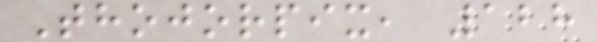Thojorpix, 128
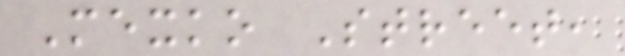Mexko Street,
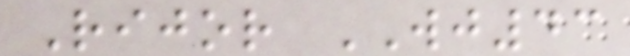Rijor WJ43
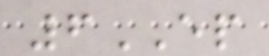6EP
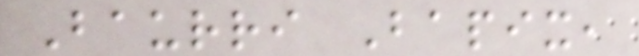Baurri Bapix,
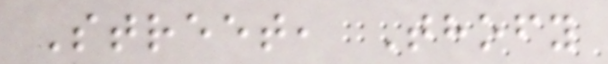Street, Thofy
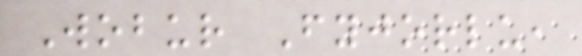Wobur Fyjorlu,
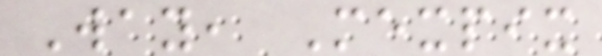Way, Mexpix
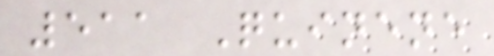511 Quinene
